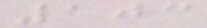103
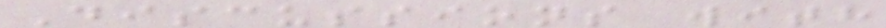Discussions with
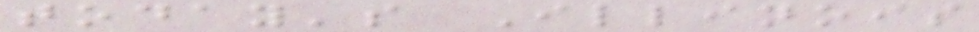today's Illinois
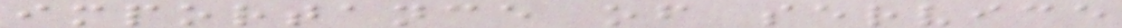importance of service
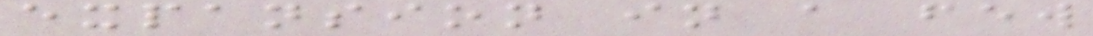expansion in a few
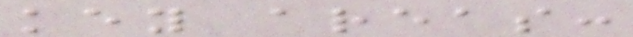key areas:
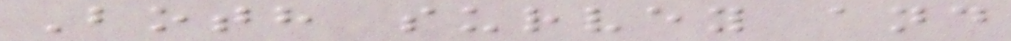Both survey and
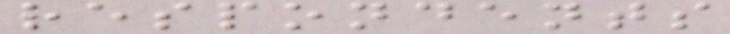respondents
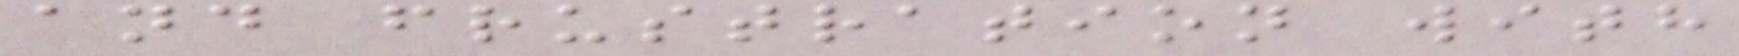and frustration with
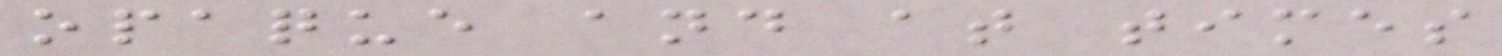opaque and at times
